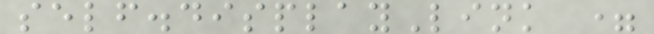self.displayLink =
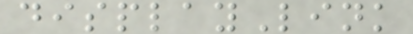displayLink
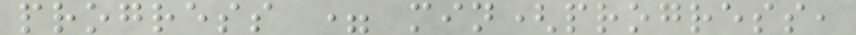progress = min(progress,
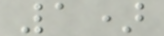1)
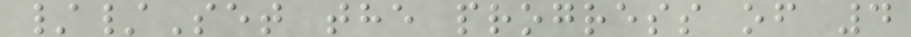//Set the progress of 4
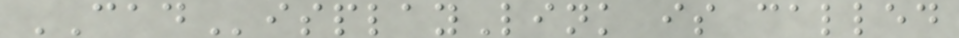CADisplayLink is called
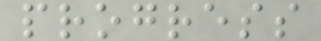progress
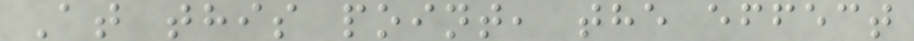At this point, the effect
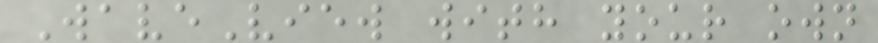WaveView with your own
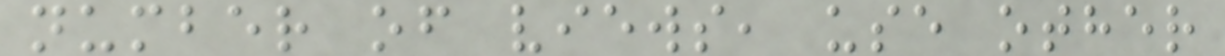number of views, use other
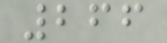266
